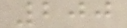200
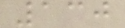130
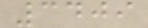3409
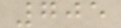705
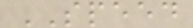SPEED
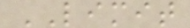LIMIT
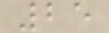25
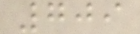709
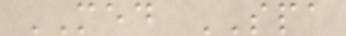MED SPA
